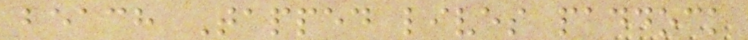beach Tapped lives paddock
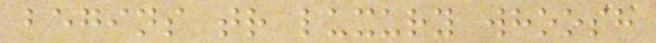begins tr luxury whoosh
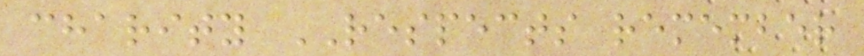charity RESPECTS remember
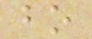bo
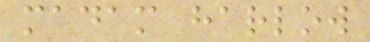madam harlow
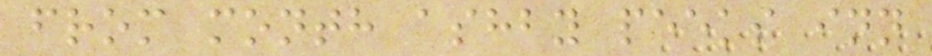from month ashby peeks inn
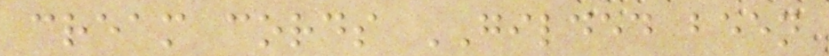cream cords GILDED been
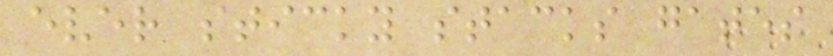ever sticky stacks gates
